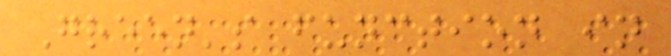Green's function in
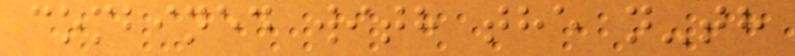combined with the n-th
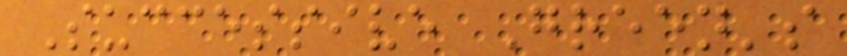Successive Green's
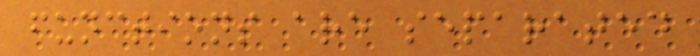functions are separated
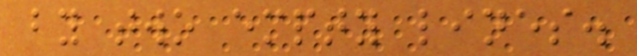by two empty lines.
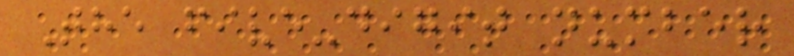The five-digit number
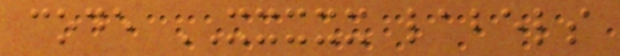code XXXXX labels
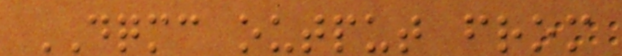DQMC output from
